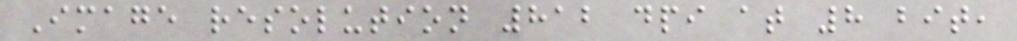Image resolution 812 dpi at 8 bit,
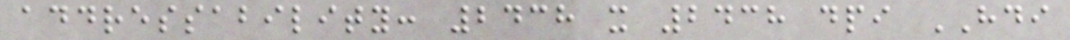addressability: 2438 x 2438 dpi HDI
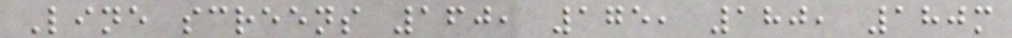Line screens 160, 175, 180, 180m
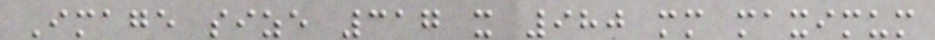Image size 317 x 980 mm maximum
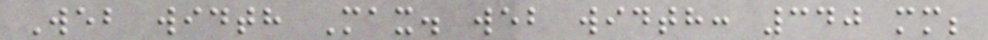Web width Max. web width: 340 mm;
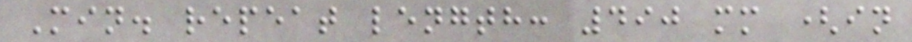Min. repeat length: 490 mm (in
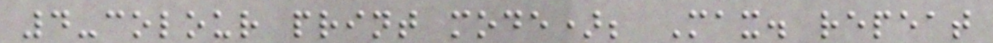4-colour print mode); Max. repeat
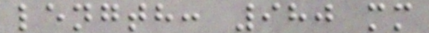length: 980 mm
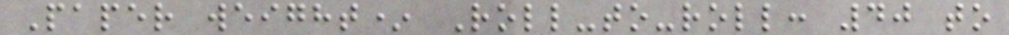Paper weight* Roll-to-roll: 40 to
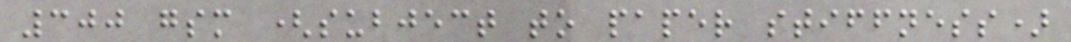300 gsm (subject to paper stiffness)
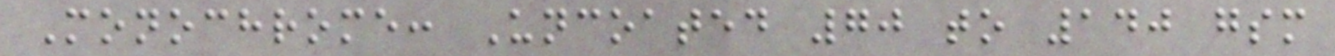Monochrome: Uncoated 70 to 140 gsm
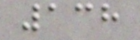138
